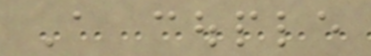A couple
